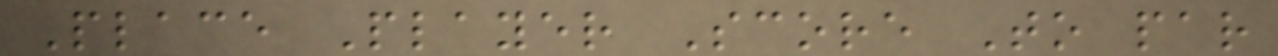Place Player Score To par
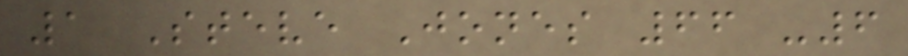1 Steve Jones 66 -6
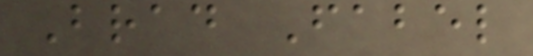Brad Fabel
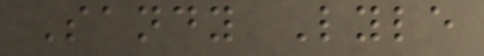Sandy Lyle
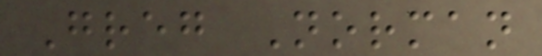Greg Norman
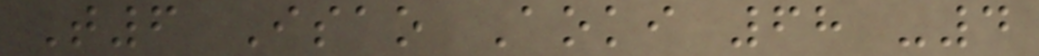T6 Isao Aoki 68 -4
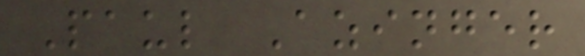Paul Azinger
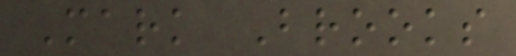Mark Brooks
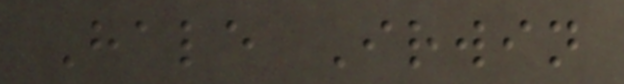Hale Irwin
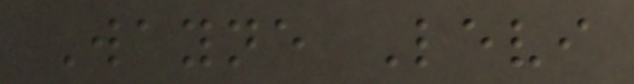Wayne Levi
